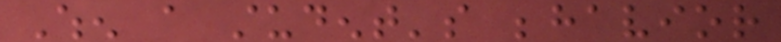When a student's behavior
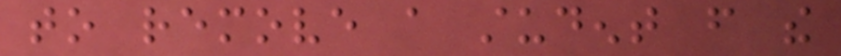to remove a student from the
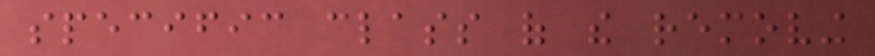specific class of the removing
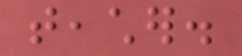teacher.
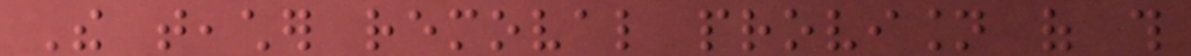The teacher removal provision of this
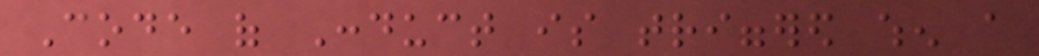Code of Conduct is triggered when a
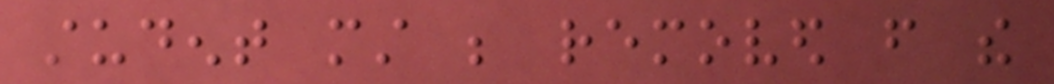student must be removed from the
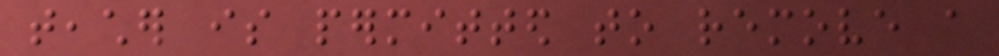teacher is permitted to remove a
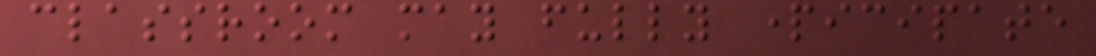classroom may fully participate
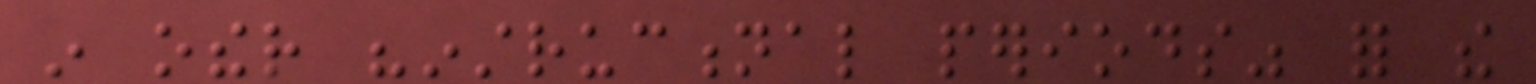in other "instructional periods" for the
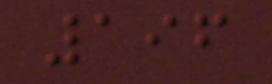196
